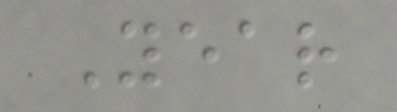Year
